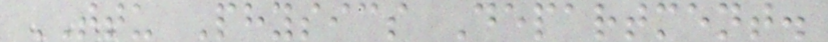TTU Physics Department.
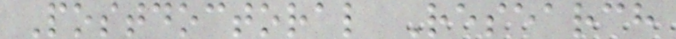Postdoctoral Research
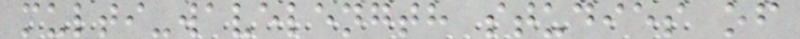multi-wavelength studies of
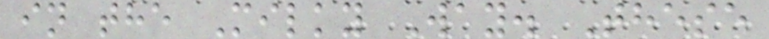in the Milky Way. These
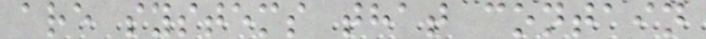are systems that contain
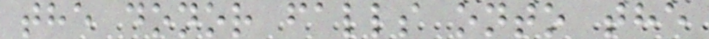the donor falls onto the
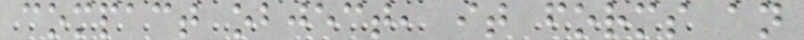compact object, it forms an
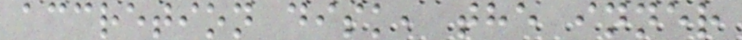accretion disk, the inner
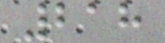218
